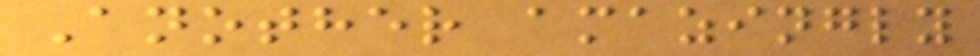Another amazingly
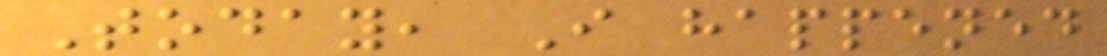Today, I happened
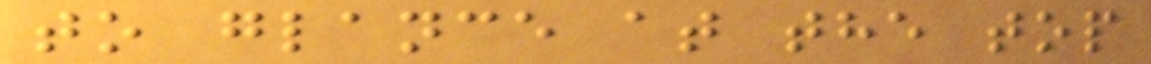to glance at the top
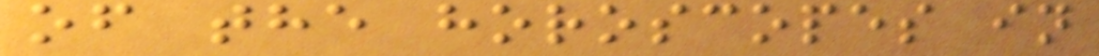of the horoscopes in
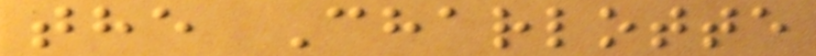the Charlotte
